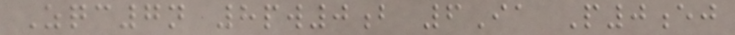Zqc7n 8pw0b 6Ia P0ej
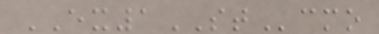EX1STcmo
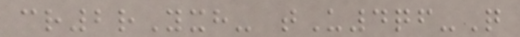cr2rYxh- tU4qf-Q
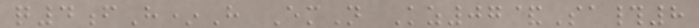q4fH*H EmN Kz07&Sa#8
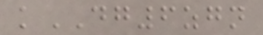kDG6zgn
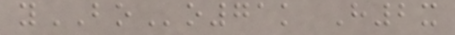yBOo71k H2x
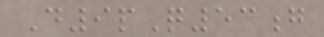D9pQ53g
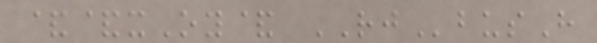&&xOy& RJbusH
